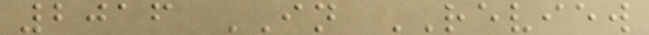2016 IN REVIEW
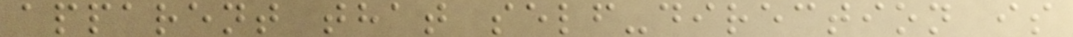apparent that self-direction is
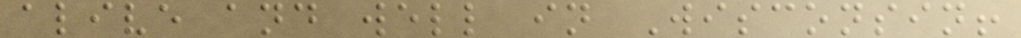alive and well in Wisconsin!
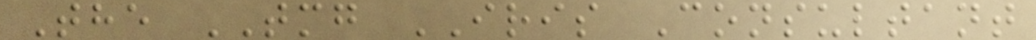The TMG IRIS Consultant
